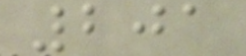201
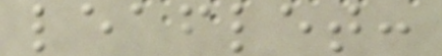leaflet:
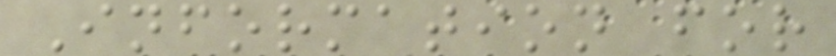Information for
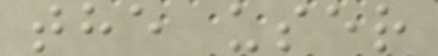the user
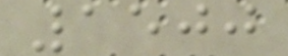1500
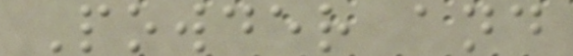Powder and
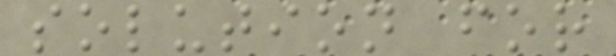solution for
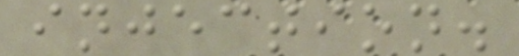injection.
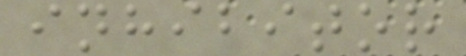inhibitor
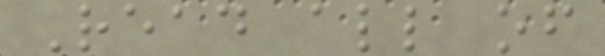Read all of
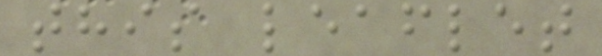this leaflet
